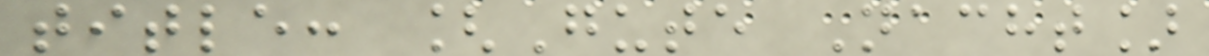title: [Gute Nacht]
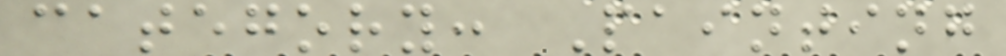category: Painting
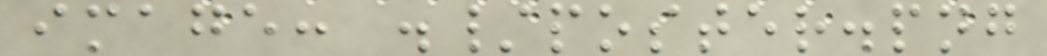image: ./poster.png
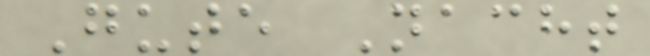Gute Nacht
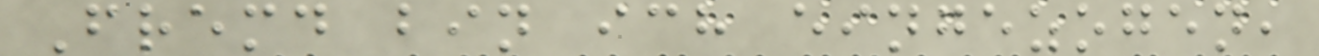Fremd bin ich eingezogen,
